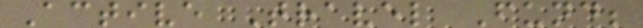Active Travel Fund;
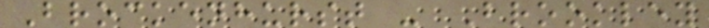Brockenhurst - Brookley
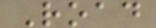Road
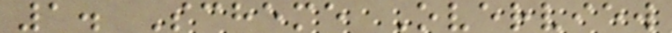1. Scheme Overview
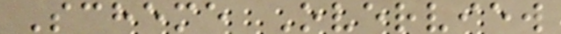Scheme Overview
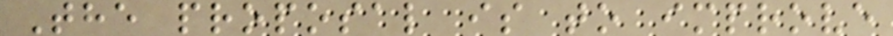The proposal is to improve
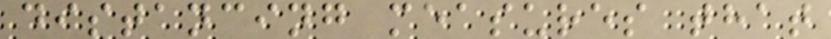distancing measures that
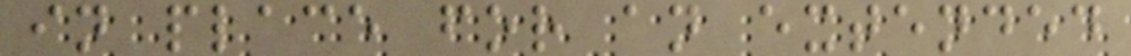in place for an extended
